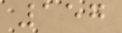157
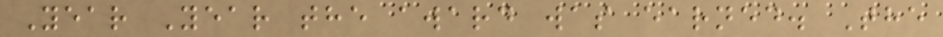Year Year the award was earned. The
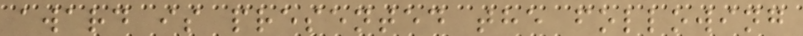award is presented the following
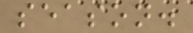season.
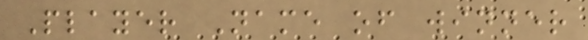Player Name of winner
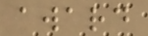award
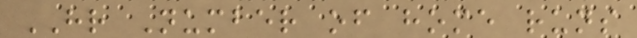HR Number of home runs
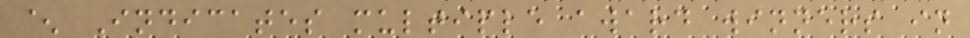^ Indicates multiple award winners in
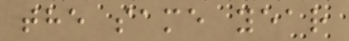the same year
